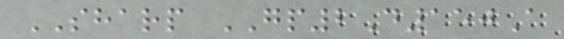SHARP GP2D150A
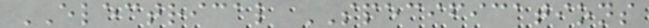ELECTRICAL SPECIFICATIONS
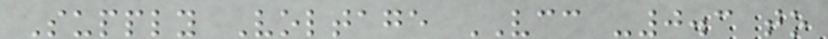Supply Voltage VCC -0.3 to
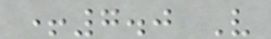+7.0 V
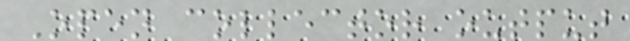Open collector output
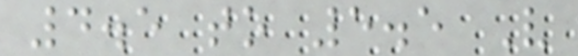4.5 to 5.5 V
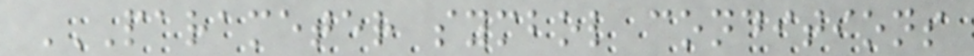PARAMETER SYMBOL CONDITIONS
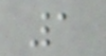1
